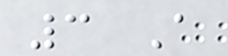3 A
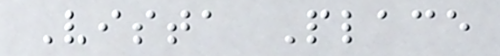Vista Place
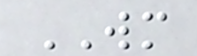WM
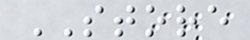STORE
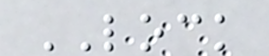LOCK
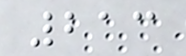213
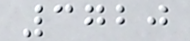3720
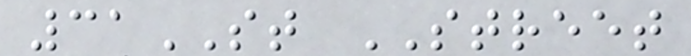31ST STREET
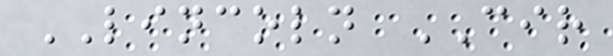LINCOLN CIR
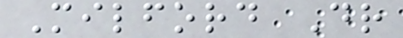Milford Dr
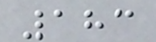183
